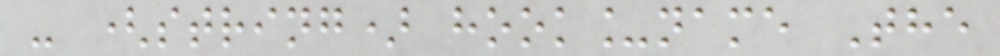- (string) hook_name The
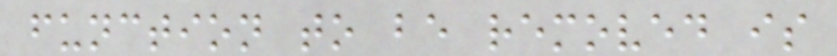function to be removed is
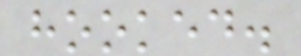hooked.
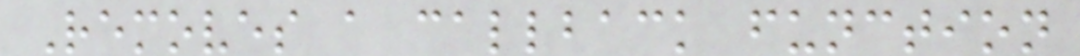Removes a callback function
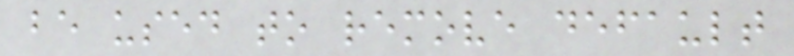be used to remove default
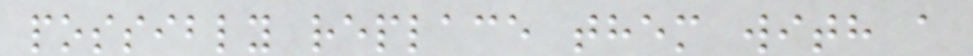possibly replace them with a
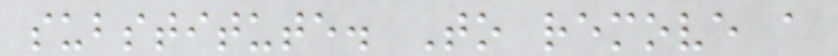substitute. To remove a
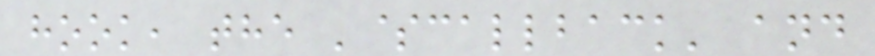hook, the '$callback' and
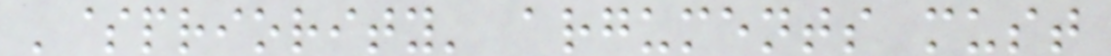'$priority' arguments must
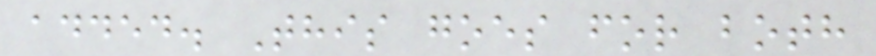added. This goes for both
